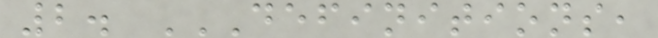2. DEFINITIONS,
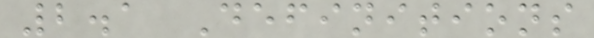2.1 Definitions
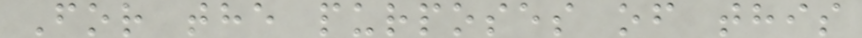For the purposes of this
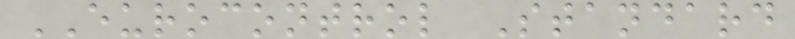EUROCONTROL Standard
